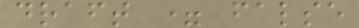draft = false
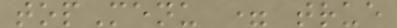topMenu = true
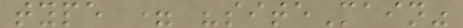type = "siteMain"
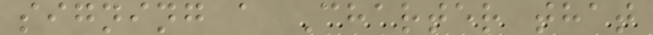signing a Charter that
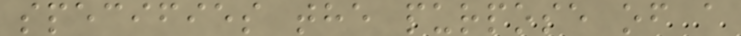specifies the purpose of a
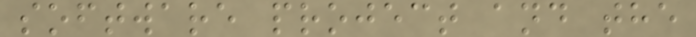software project and the
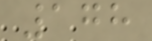178
